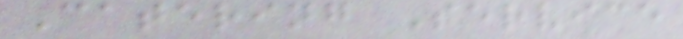Catering Service
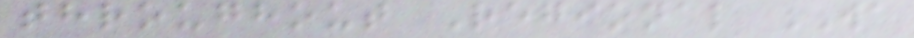throughout Regional WA
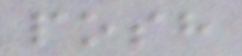posh
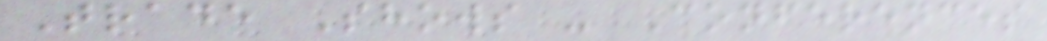Trade Shows - Conferences
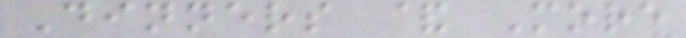Dinners & More
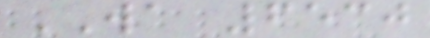WA 6530
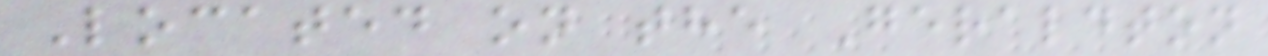Located on the Geraldton
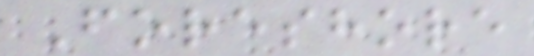Foreshore
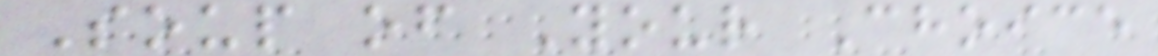Soup of Your Choice
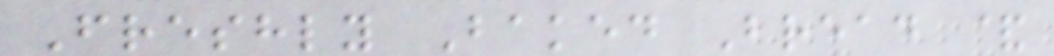Freshly Baked Bread &
